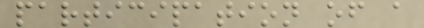participation of a
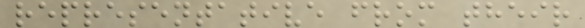representative from their
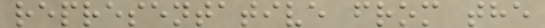representative from the
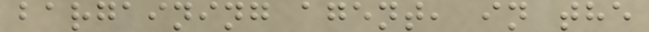bargaining agent, in the
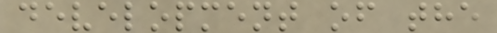development of the
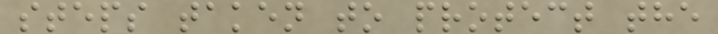steps taken to protect the
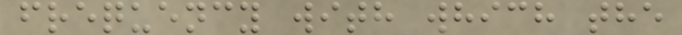frequency with which the
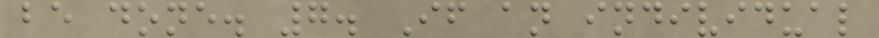be done. 7. If an individual
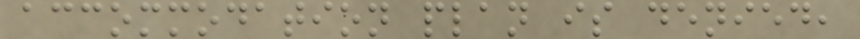accommodation plan is denied,
